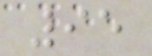95
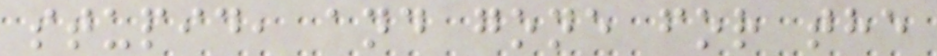stupid, and gone for the
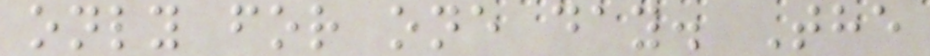only for one day. The
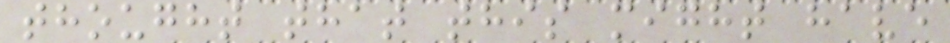thought that this might have
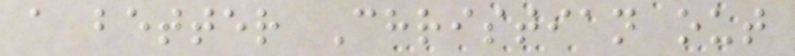a better Christian out
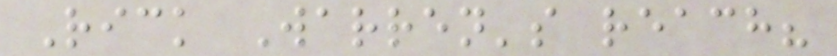Rick Warren's reach?
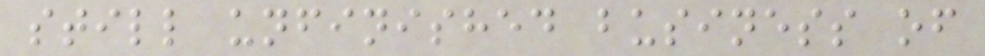still unfinished business of
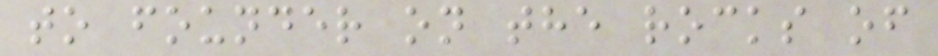to founder on the rocks of
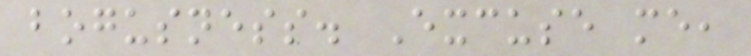bogusness. Excuse me,
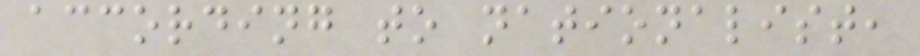according to nationalist,
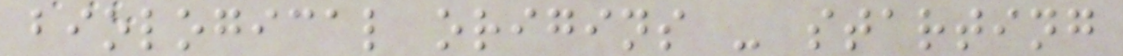biological origins - starting
